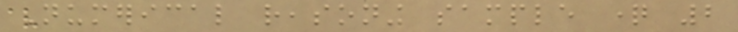Numerical reasoning sample question 2
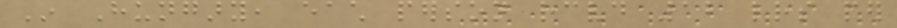In Hungary, each person received 12 letters per
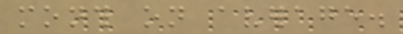month on average.
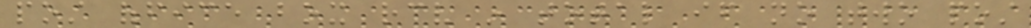post office box receive in total if no two post
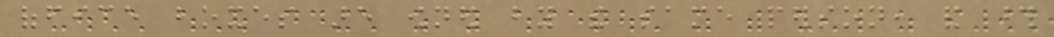office boxes are owned by the same person, and those
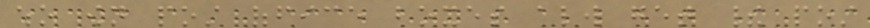who own post office boxes always get their post
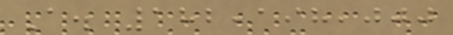A. 182,198,000
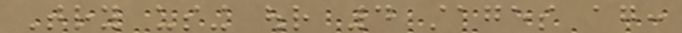Try using our 4 stages again:
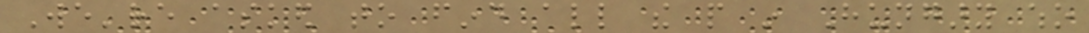We're asked to find all the people in Hungary who
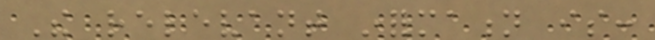The relevant information is:
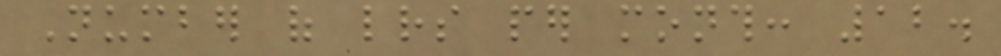Number of letters per month: 12.
